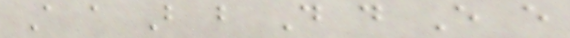A a B b D d E e
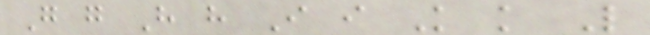G g H h I i K k L
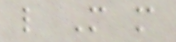l M m
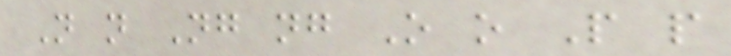N n Ng ng O o P p
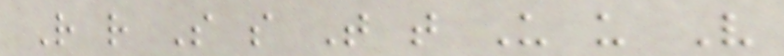R r S s T t U u V
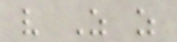v Z z
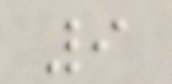9
